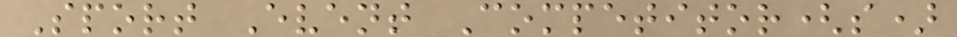Sport Event Competitor(s)
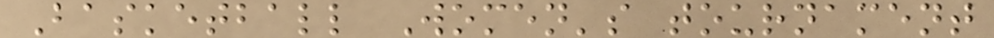Basketball Women's tournament
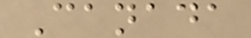Canada
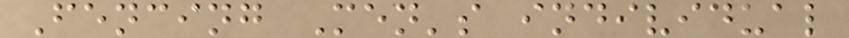Fencing Men's individual
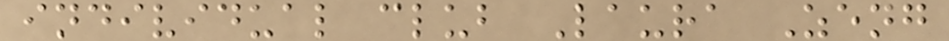individual club Laura Zeng
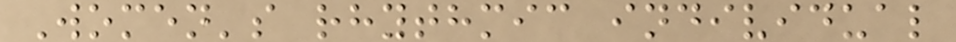Women's rhythmic individual
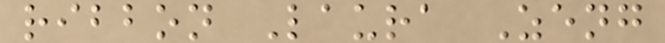ribbon Laura Zeng
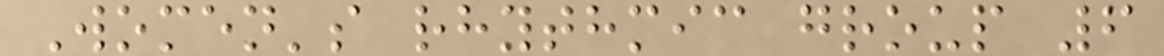Women's rhythmic group 6
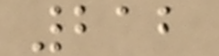212
